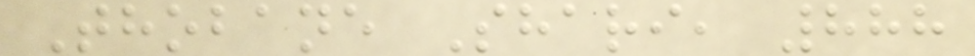Thobane Shari, 888
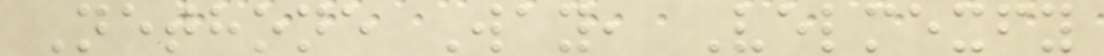Nethone Way, Velmexfy
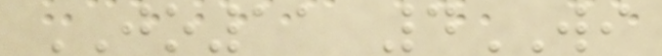JO11 4WI
